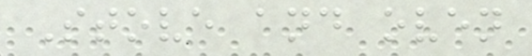Stove and oven
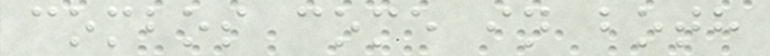combos come in both
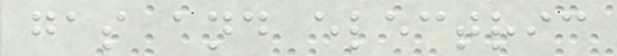gas and electric
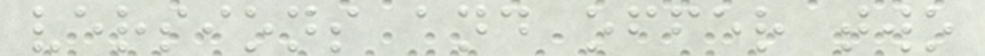versions and offer two
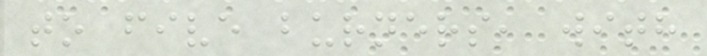to five burners, with
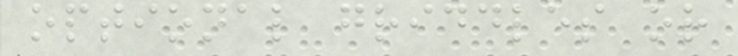optional griddles or
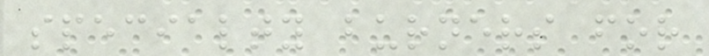specialty burners for
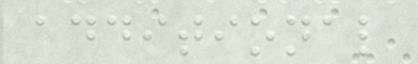additional
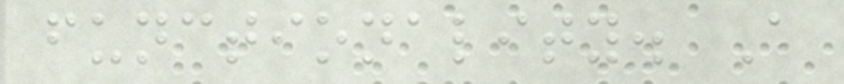functionality. A
